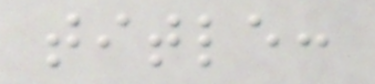title:
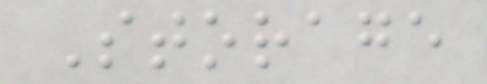Storage
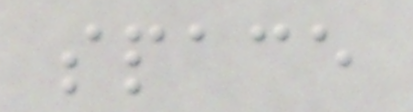space
